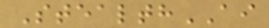StealthAI
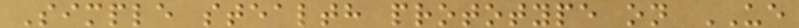Simple stealth prototype on UE
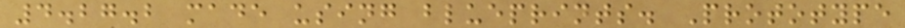4.27.2 made using blueprints. Prototype
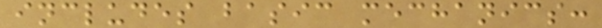includes basic mechanics:
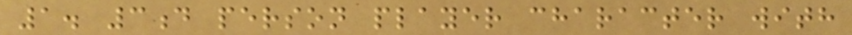1. 3d person player character with
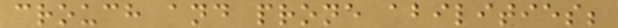crouch and prone abilities;
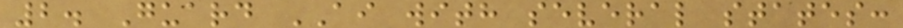2. Guard AI with several states:
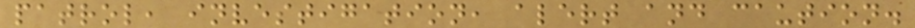patrol, investigation, alert and caution.
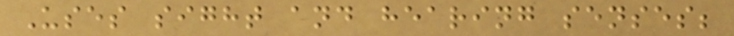Uses sight and hearing senses;
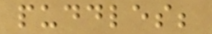puddles;
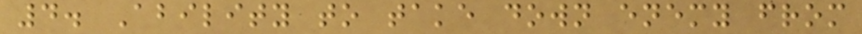4. Ability to take down enemy from
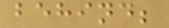behind;
